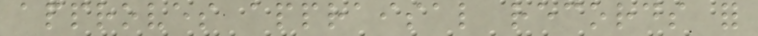approves appraisal records for
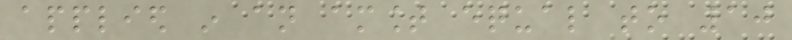applied in an amount equal to 10
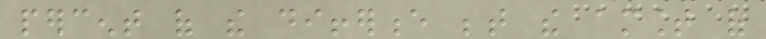percent of the difference between the amount of
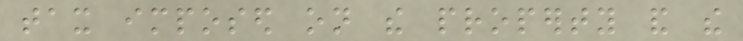tax imposed on the property and the
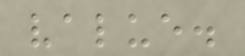value.
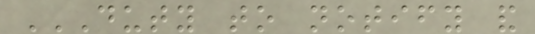DUTY TO NOTIFY AND
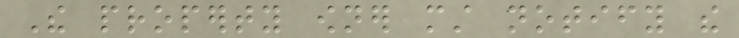The property owner must notify the
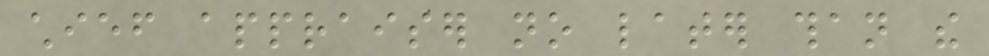chief appraiser no later than the
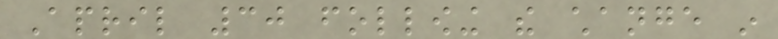April 30 following the change in
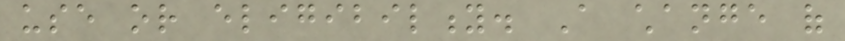use or eligibility. A change of
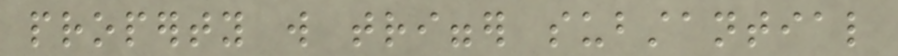property will trigger substantial
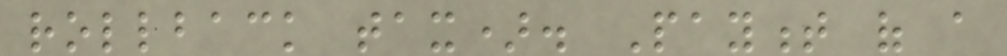rollback tax). Payment of a
